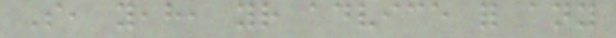So, yeah, your advice for any
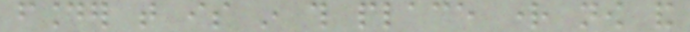founder that is in this place right now and
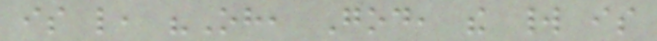is like, "Oh, God, the world is
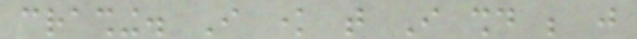crashing. I know that I should be just
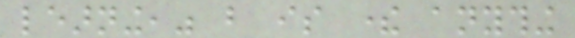learning," but is there anything
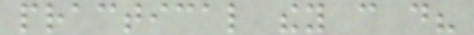practical they can do?
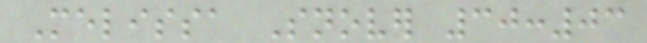Melissa Snover 30:03
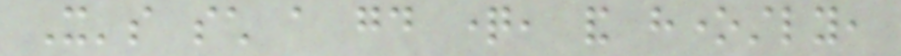It's such a good question, and honestly,
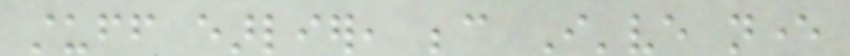stuff earlier, because I've never
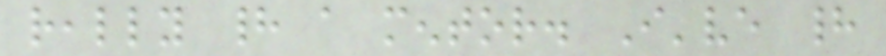really had a mentor. I've had
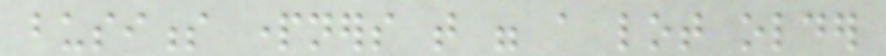business partners that were a lot older
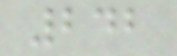242
